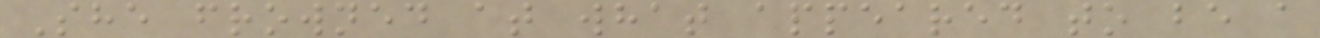She frowned at what appeared to be a
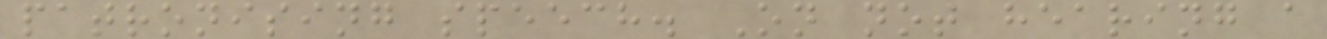patronising speech. On not hearing a
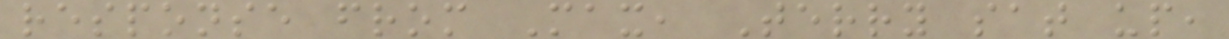response from Max, Terry sat up,
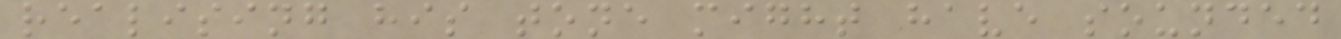realising his tone might have sounded
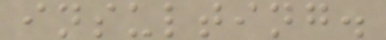insulting.
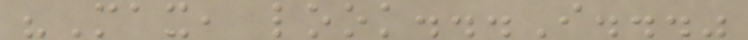"Max, look...I..."
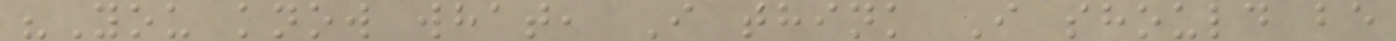"You know what, I think I should be
